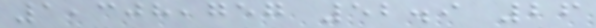1,308,757 52.9 26
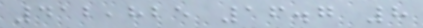412,825 16.7 8
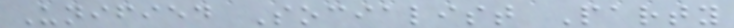Unified Socialist Party
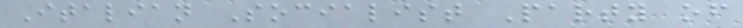Italian Socialist Party of
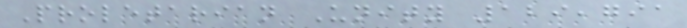Proletarian Unity 129,791
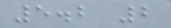5.2 2
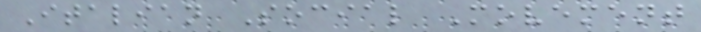Italian Social Movement
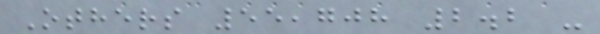Others 55,708 2.2 -
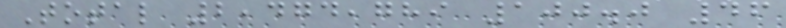Total 2,474,789 100.0 46
